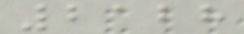2128
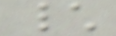\
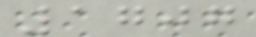1707
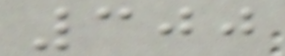300
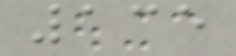135
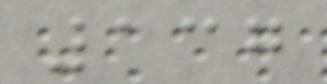137
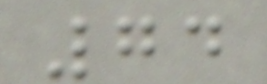74
